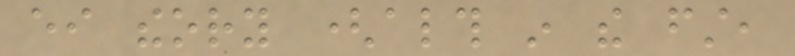either theory (although in the first,
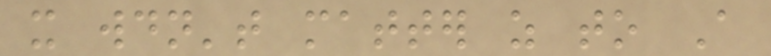it wouldn't matter as to A
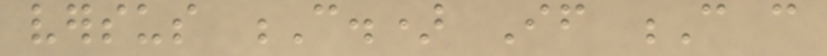versus C.) If C can
